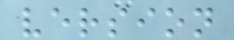version
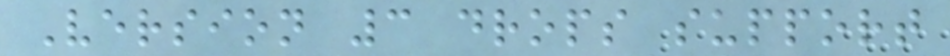Version 3 drops support
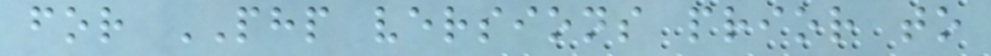for PHP versions prior to
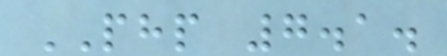PHP 7.1.
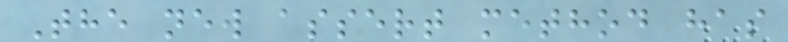The new assert method has
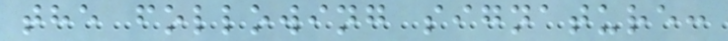the following signature:
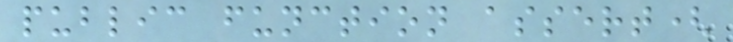public function assert(
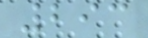293
